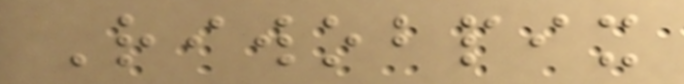Riwobpix
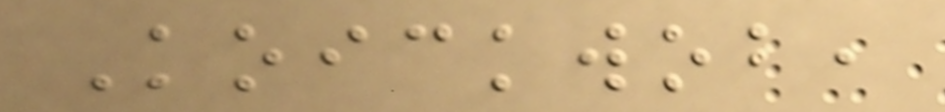Koickwob,
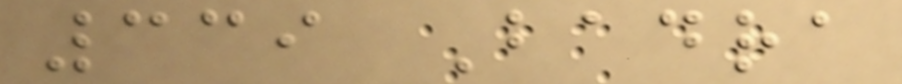339 Badra
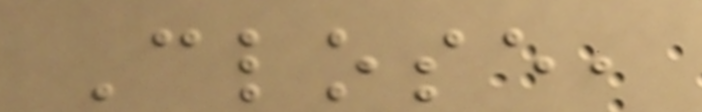Close,
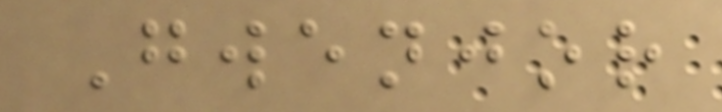Gwenjor
